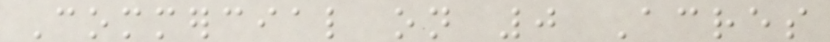Commercial on 0 Acres
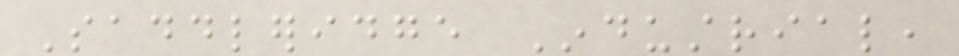Saddleridge Industrial,
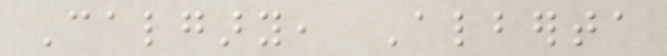Calgary, Alberta
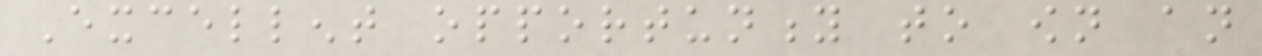Excellent opportunity to own an
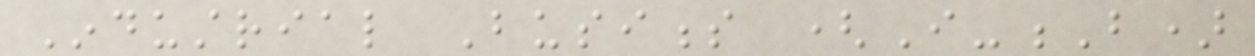Industrial Business (I-B)
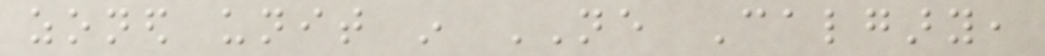zoned unit in NE Calgary,
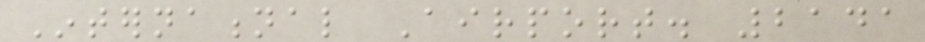International Airport. 2141
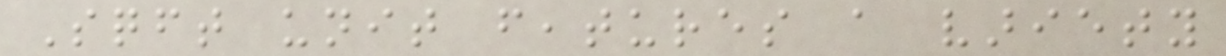Sqft unit features a variety
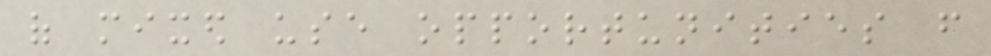of mixed use opportunities from
